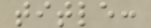title:
